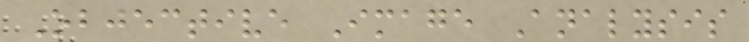Objective Image Analysis
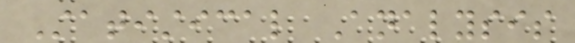Statistical Analysis
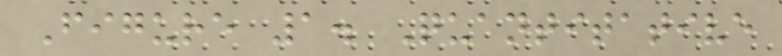Figure 1. Quantitative
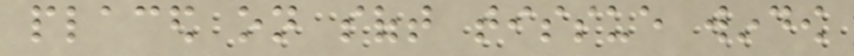placed on soft tissue window
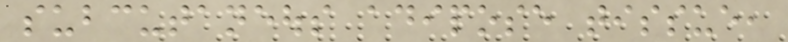subcutaneous adipose tissue,
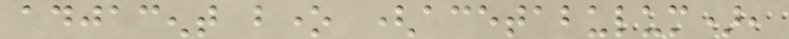adjacent bone (acetabulum),
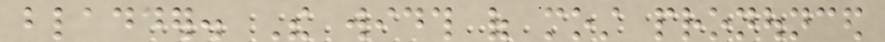bladder. The width of most pronounced
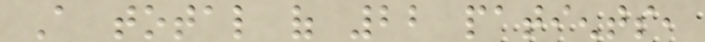A total of 22 patients,
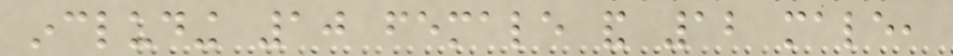including 10 female and 12 male,
